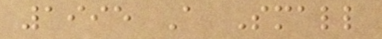1995 A Small
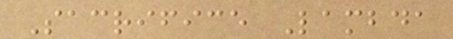Sacrifice Lambda
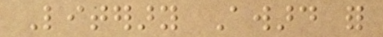Literary Award for
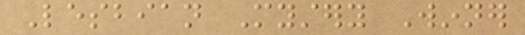Lesbian Mystery Winner
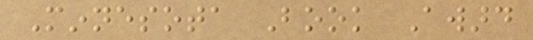Minnesota Book Award
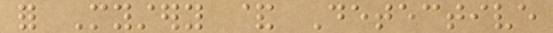for Mystery & Detective
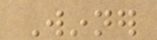Winner
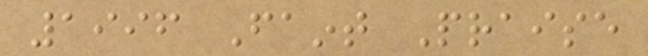1996 Faint Praise
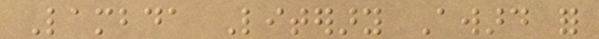Lambda Literary Award for
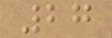27
